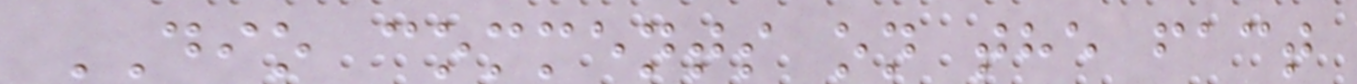DIO comments on the fact
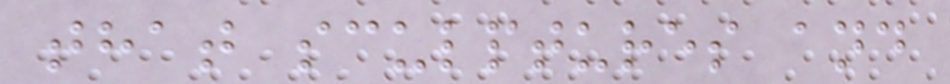that sculptures and
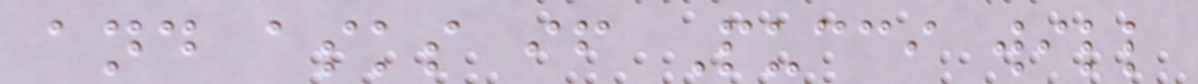and asks if Pucci will
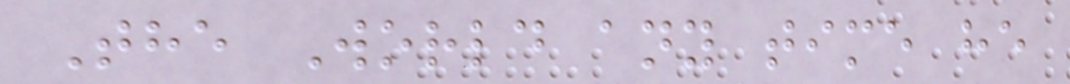The World any time he
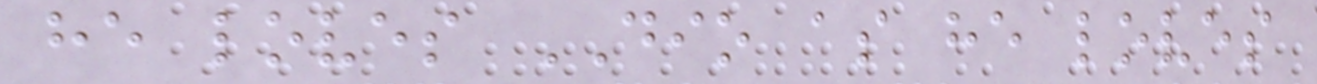he loves DIO as he loves
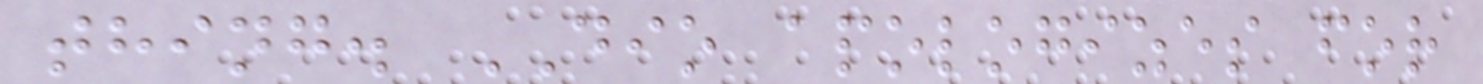thing. DIO apologizes for
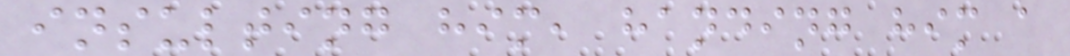insulting him, handing him a
